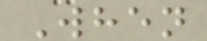When
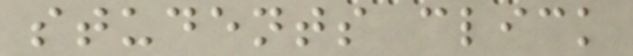students click
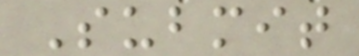Submit
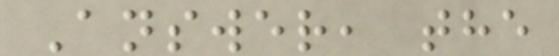Answer, the
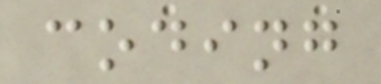coding
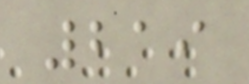219
